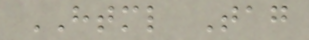HTML Tag
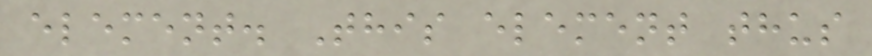element. This element thus
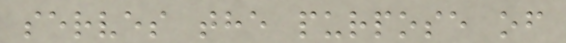serves the purpose of
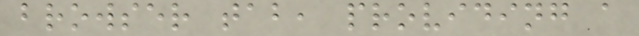browser tab, providing a
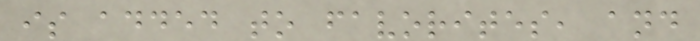is added to favorites, and
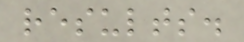results.
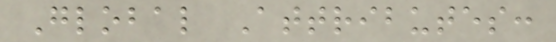Global Attributes:
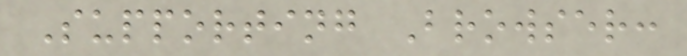Supporting Browser:
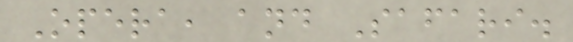Opera, and Safari.
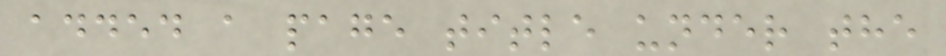added a page title under the
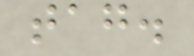tag.
